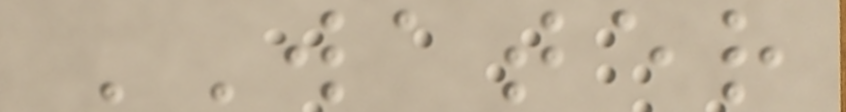WATER
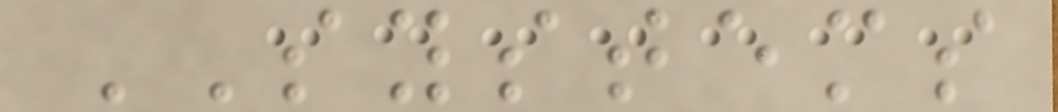SYSTEMS
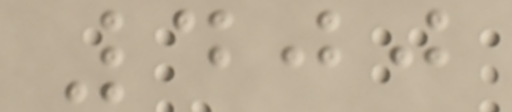400
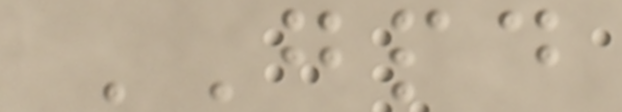GPD
